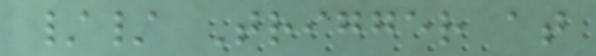// Trigger at
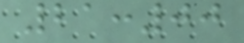21:00
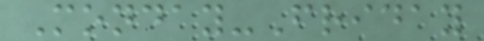Monday-Friday
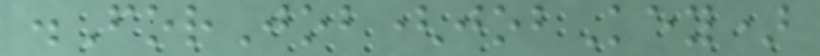.ForJob(jobKey)
